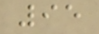95
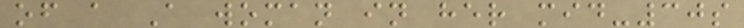of a A woman in her mid-30s
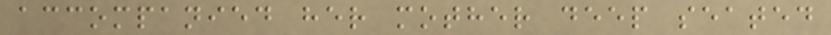accompanied her mother deep seated
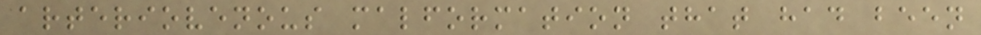arteriovenous malformation that had been
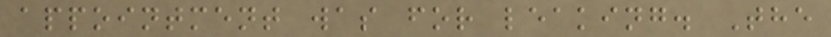appointment was for leaking. The
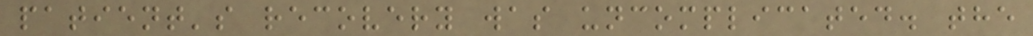patient's recovery was uncomplicated. the
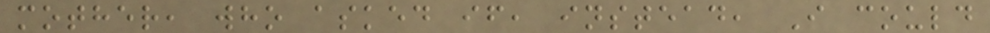mother, who asked if, instead, I could
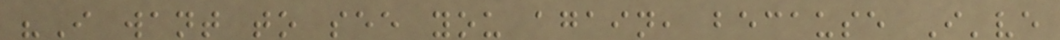"I want to see you again, because I've
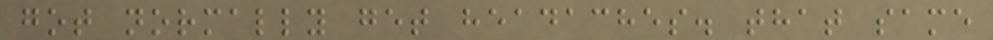got normally get headaches. that same
